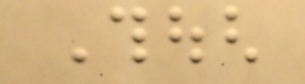Though
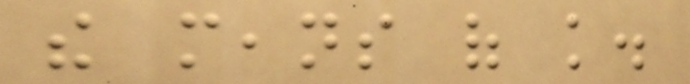the means of knowledge.
